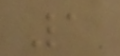1
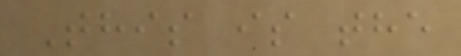This is the
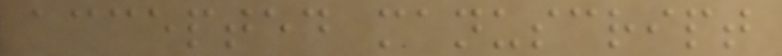accepted manuscript
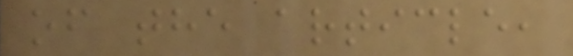of the article,
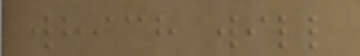which will
